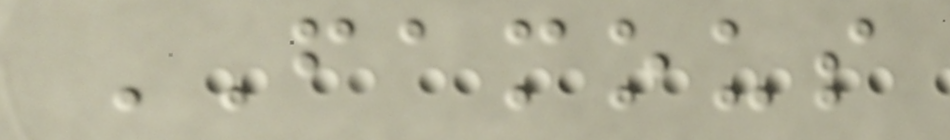FAMOUS
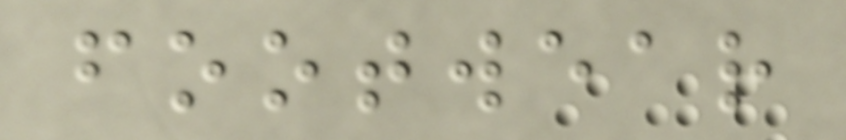footwear
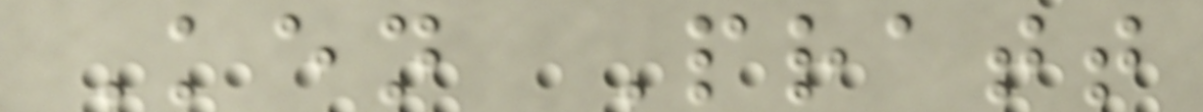Ken Pratt
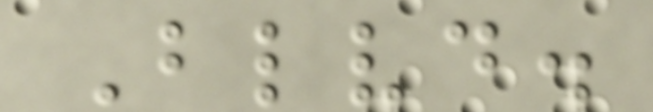Blvd.
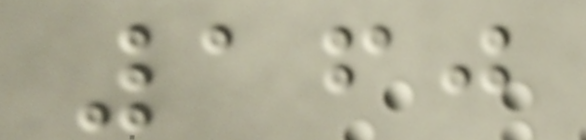160
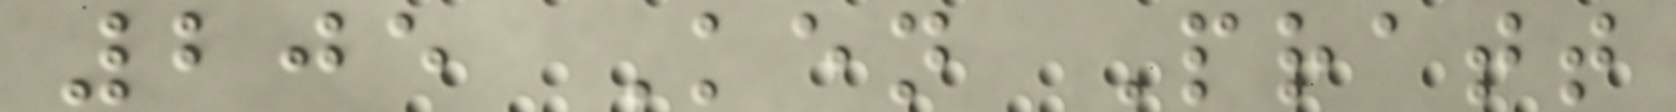205 Ken Pratt
